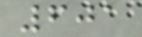601
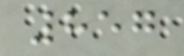857
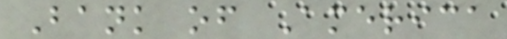Bank of America
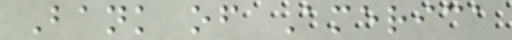Bank of America
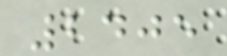2405
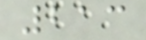213
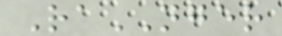RaNGER
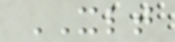XLT
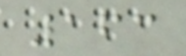163
